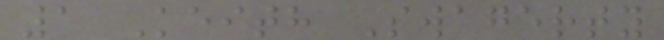1 Keith Swagerty
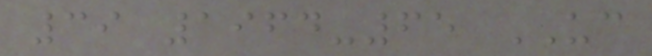39 1964-65 UC
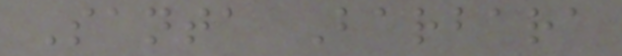Santa Barbara
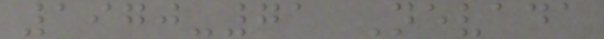1970-71 Nevada
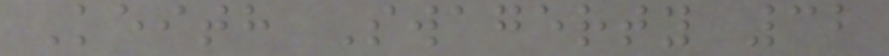Keith Swagerty 32
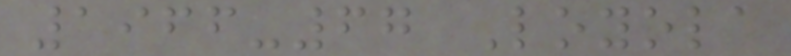1966-67 Loyola
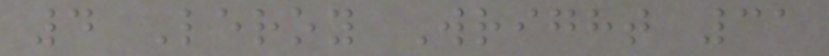4 Leroy Wright 31
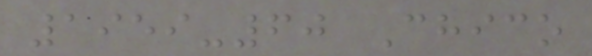1959-60 Chico
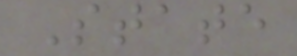State
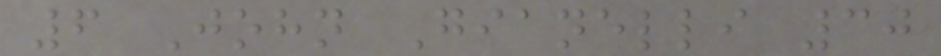6 John Gianelli 30
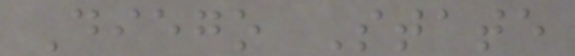Diego State
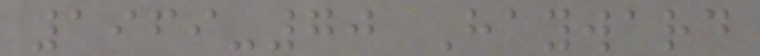1969-70 Hayward
